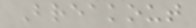Breakout
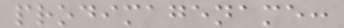prodimagename:
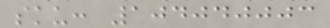sku: 104040003
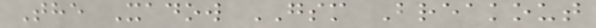The Xadow GSM Breakout
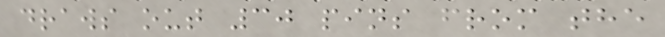draws out 30 pins from the
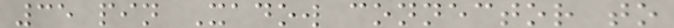35 pin Xadow connector to
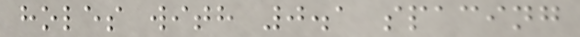holes with 0.1 spacing
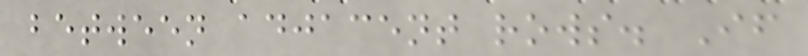between adjacent rows. If
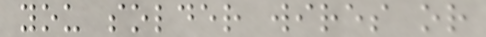you solder wires or
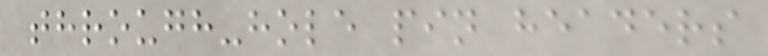through-hole pin headers
